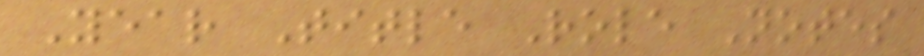Year Title Role Notes
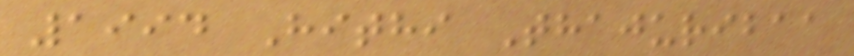1994 Hithi Thajuribaa
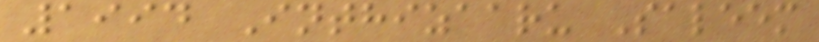1994 Inthizaaru Saleem
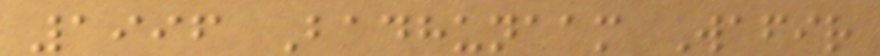1996 Badhunaam Wafir
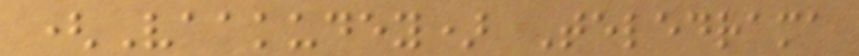(Vaakudey) Teledrama
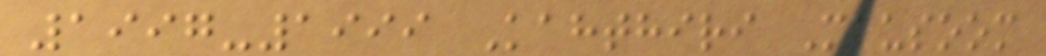1997-1999 Kahthiri Mausoom
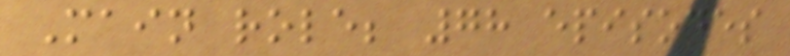Main role; 78 episodes
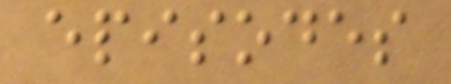episodes
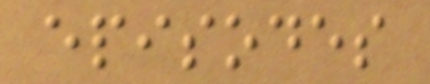episodes
